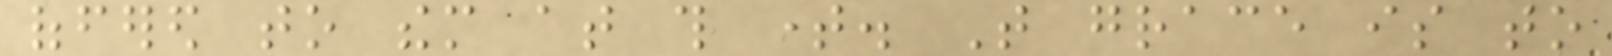offered to them at this time. That grace is to
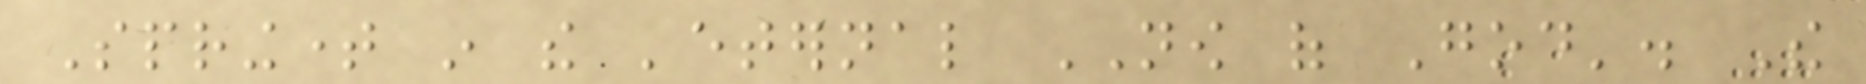Springtime in the 'eternal NOW of God'. The
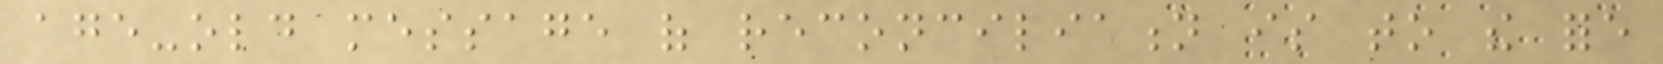age-old message of reconciliation is to the fore
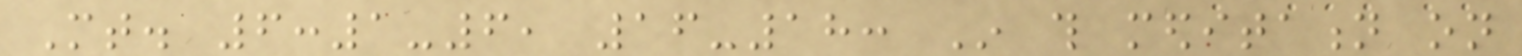Mt. 6:1-6, 16-18: In this meditation on
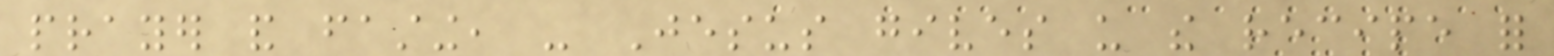prayer and fasting, - Jesus gives us the recipe for
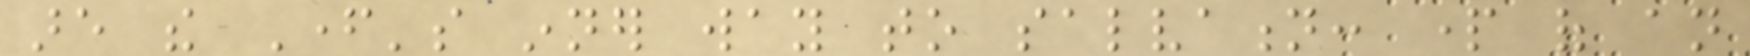are the Father's inner way to salvation: part of an
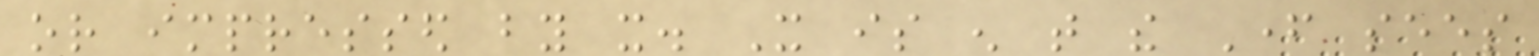or impressed by it. It is enough that the Father sees
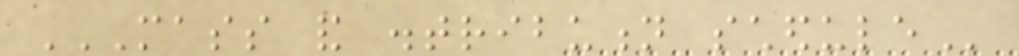MASS AND DISTRIBUTION SCHEDULE
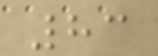83
